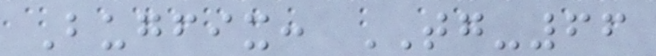Bugfix: TG-66
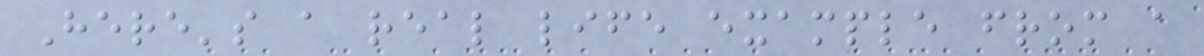Here's a real life example from a
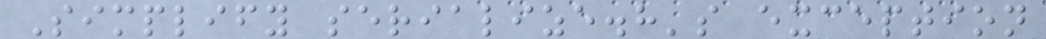Simplify serialize.h's exception
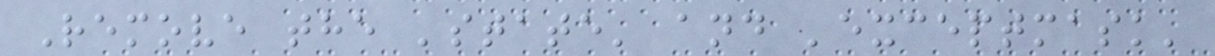Remove the 'state' and 'exceptmask'
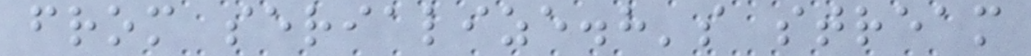from serialize.h's stream
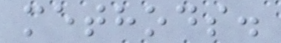methods.
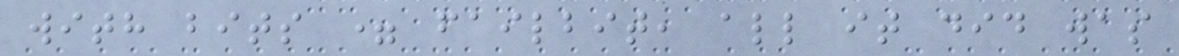with bits = failbit, all it did was
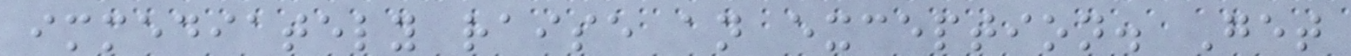immediately raise an exception. Get
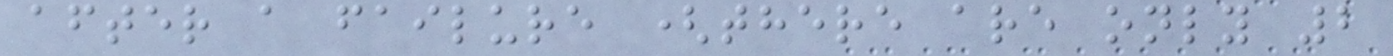after a failure (there are only 2
